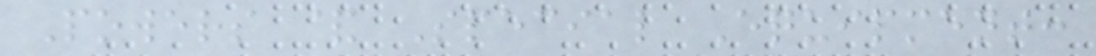Powers & Special Equipment:
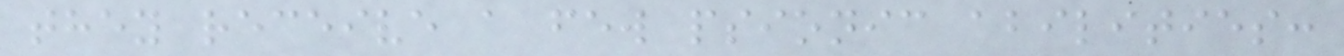they receive a few psionic abilities:
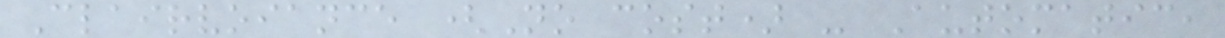Clairvoiance (No cost) - Automatic,
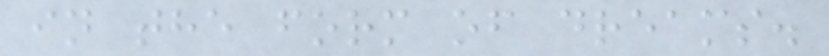in the form of dreams.
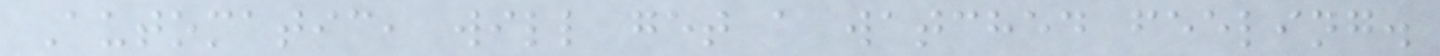Automatic, will get a watched feeling.
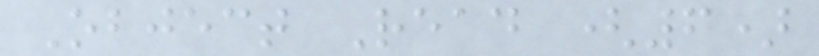Object Read (6)
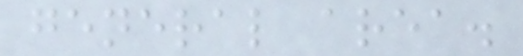general area.
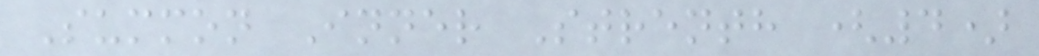Summon Inner Strenth (4)
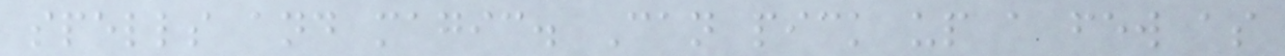spells and magic. Can pick up a few as
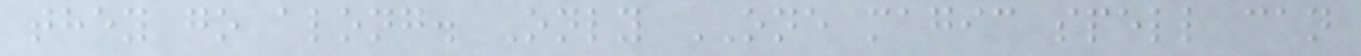they go along. Only ONE magic spell can
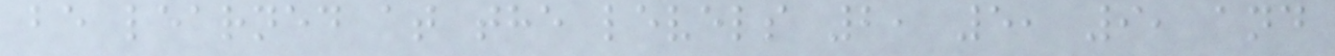be learned at the levels 2, 5, 9, and
